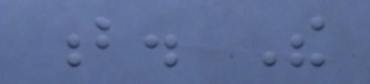b. The
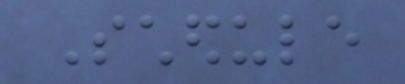Schedule
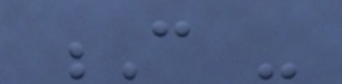C -
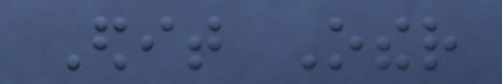Edit Other
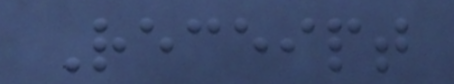Receipt
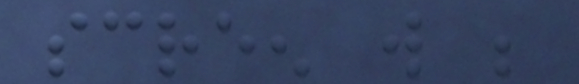screen will be
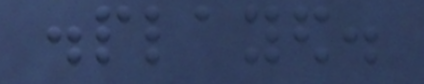displayed.
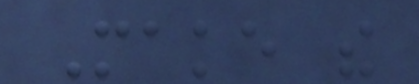Make the
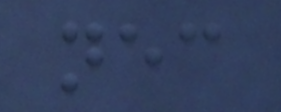necessary
